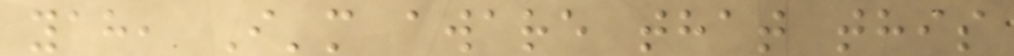yah, I'm aware that this
